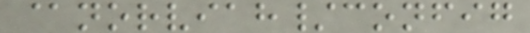@norviah/config
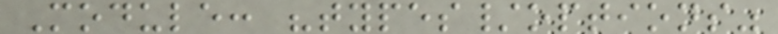Module: "types/options"
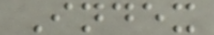Index
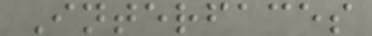Interfaces
